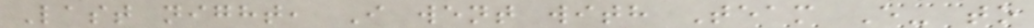Last night, I went with Team E- to
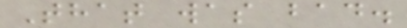That was bad.
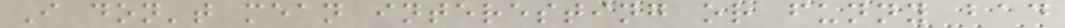I don't mean interesting or funny bad
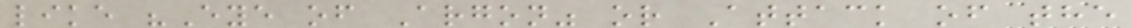like "Eye of Argon" or Attack of the
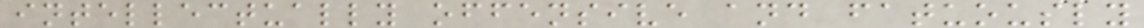intellectually offensive and fatuously
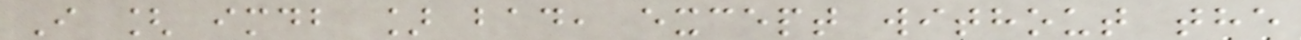I [ imdb ] bad, except without the
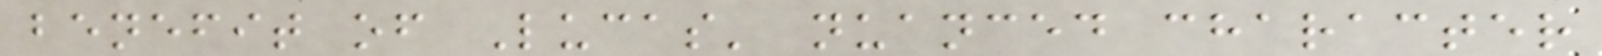benefit of Lucas' nuanced character
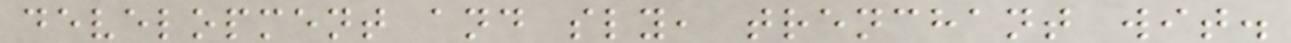development and sly, trenchant wit.
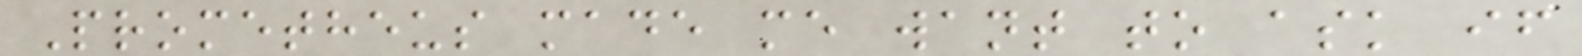Prometheus made me want to ask if
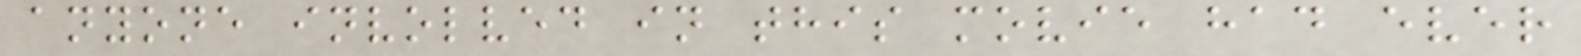anyone involved in this movie had ever
